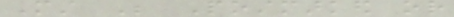Must Be Postmarked or
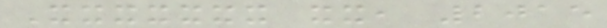Xxxxxxx xx, 2015
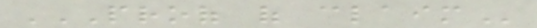PROOF OF CLAIM
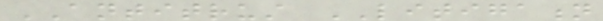ANTITRUST LITIGATION
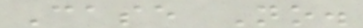Case No.
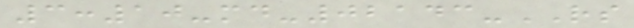3:10-md-02143-RS
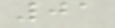01
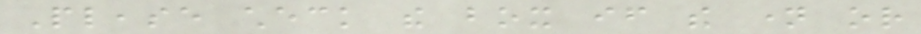Please check the box if the name or
